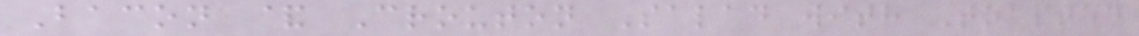Bacon & Crouton Salad with Toasted
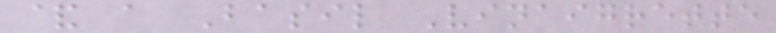& a Basil Vinaigrette
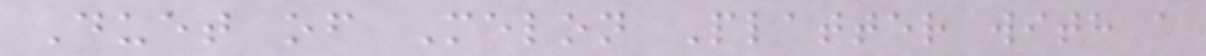Duet of Melon Platter with a
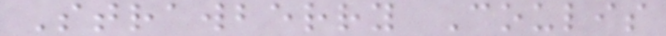Strawberry Coulis
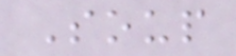Soup
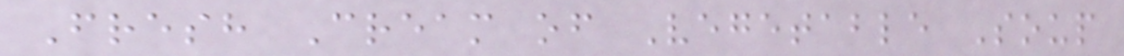Fresh Cream of Vegetable Soup
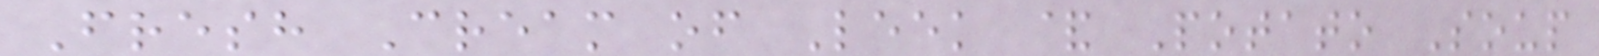Fresh Cream of Leek & Potato Soup
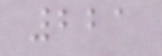221
